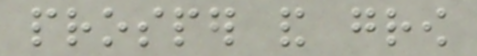prosper and grow
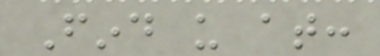Find us at:
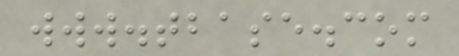www.tbase.com
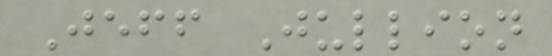Jeff Jullion
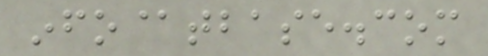info@tbase.com
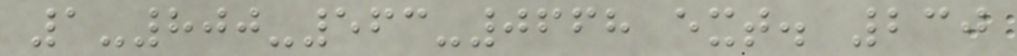1-800-563-0668 ext. 230
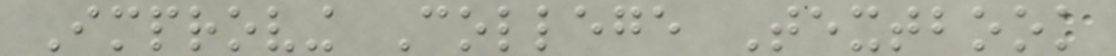Improving College Textbook
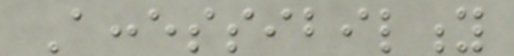Accessibility
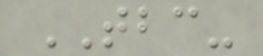TBC-
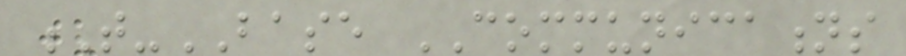T-BASE COMMUNICATIONS
